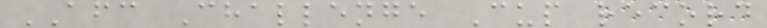AFC Challenge Cup record
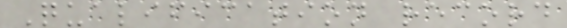Qualification record
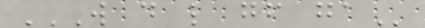W D L GF GA
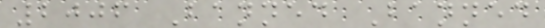2006 Banned Banned
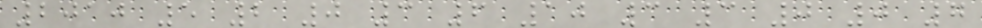2010 5 2 0 3 6 10 3 3 0 0 7
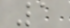1
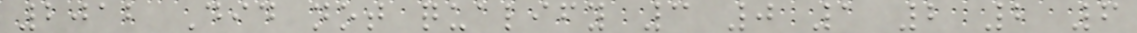2012 Did not qualify 3 0 1 2 2 6
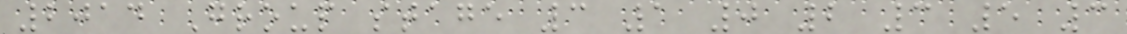2014 Group stage 3 1 0 2 3 5 3
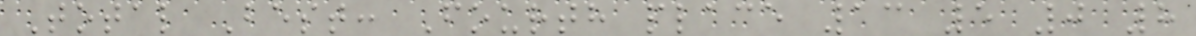Total Best: Fourth place 13 5 0 8
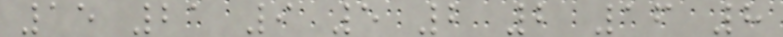15 21 9 5 2 2 16 8
